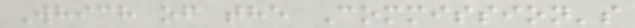Which of the Commission's
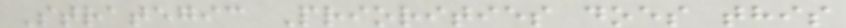Strategic Priorities does this
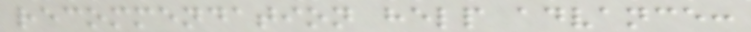recommendation help advance:
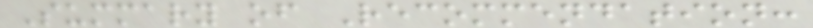Summary of Recommendation:
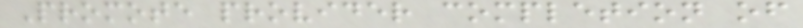Promote provider completion of
